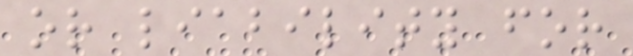or liability for
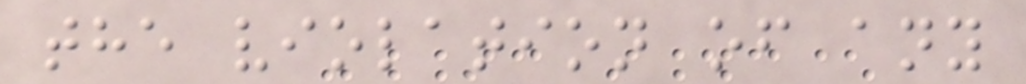the violation of any
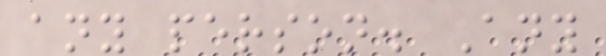any person. Any
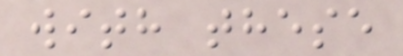with these
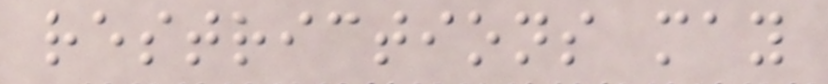restrictions may
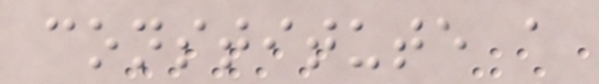constitute a
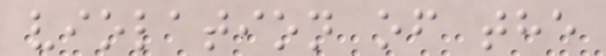violation of the
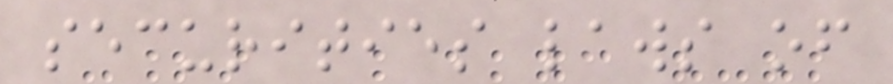securities laws of
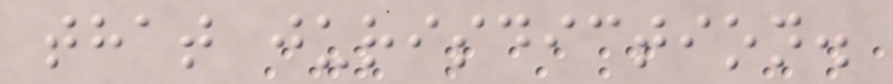that jurisdiction.
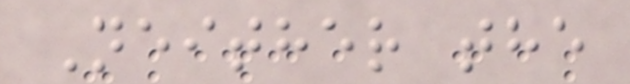Neither the
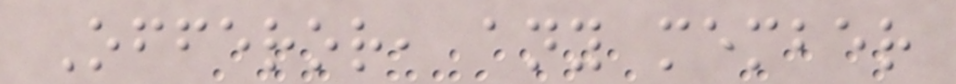Offeror, any member
